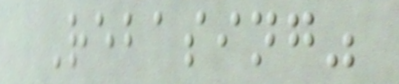Rebasing"
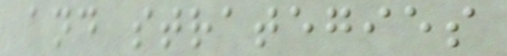and strategies
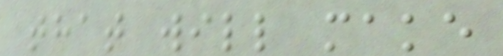that will make
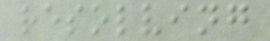resolving
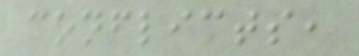conflicts,
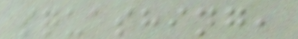squashing,
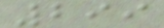299
